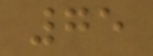75
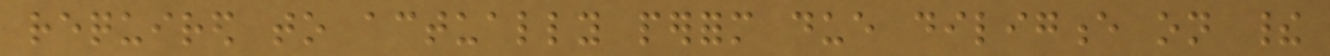required to actually perform due diligence on their
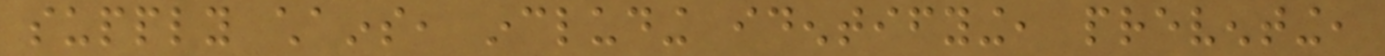supply chains, including identifying, preventing,
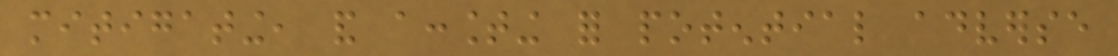mitigating, and accounting for potential adverse
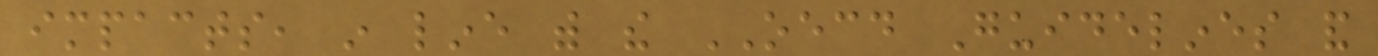impacts, in line with the OECD Guidelines and
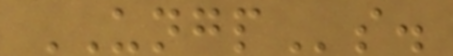UNGPs.
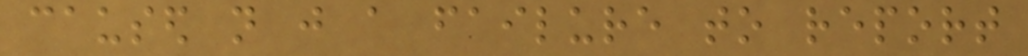caused not just a failure to report
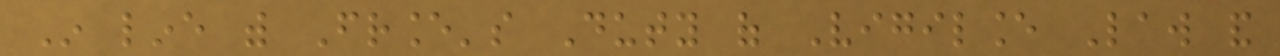In line with France's Duty of Vigilance Law and
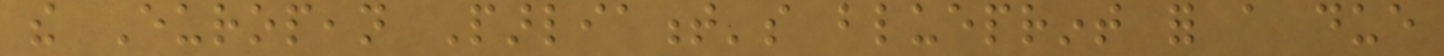the European Parliament's blueprint for a due
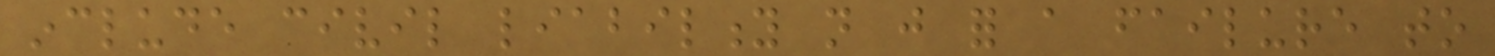include civil liability not just for a failure to
